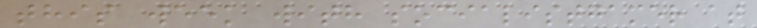this week with socialistgamer at
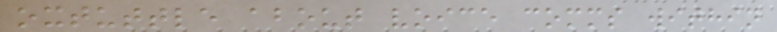oxtuttle about voice comms within
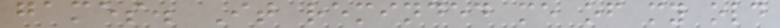games. It reminded me of my old
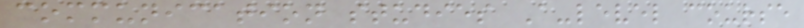communication studies A-level course
